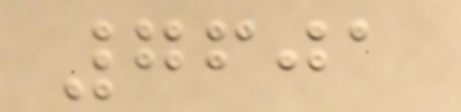7601
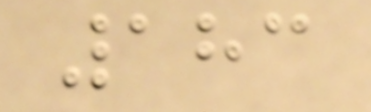183
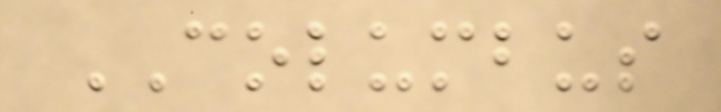COLUMBUS
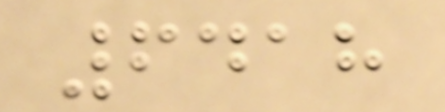6418
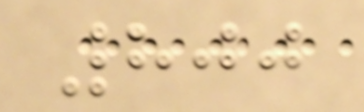800
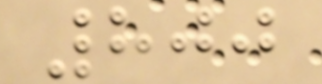800
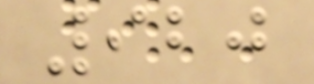920
